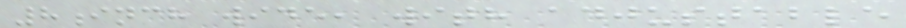8inch wide, with adjustable
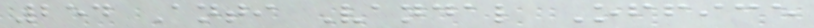254 Anti Vandal Office
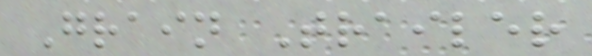Grain Trailer
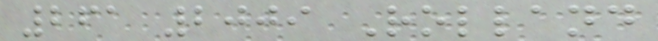261 2009 Rolland
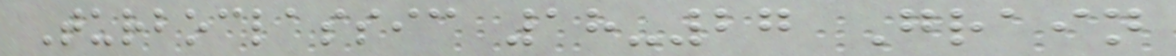Turboclassic 18-27 Grain
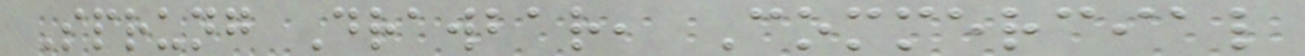Sprung Drawbar, Commercial
